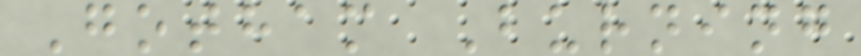Gotham Burning
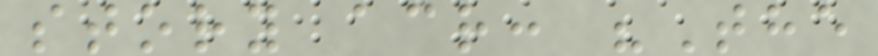story acr: "The
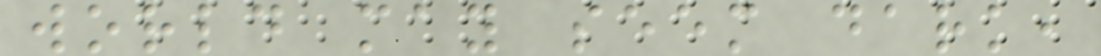world may seem dark,
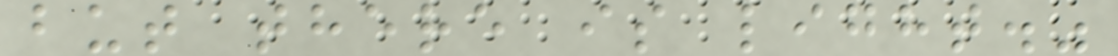but there is light."
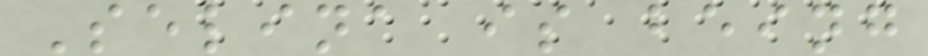Selina is being
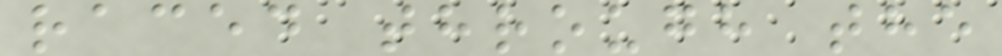raced through the
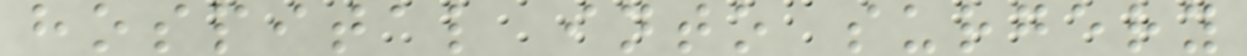hospital into surgery
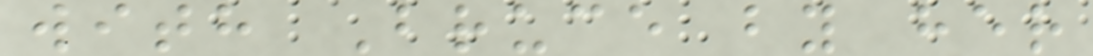with Bruce by her
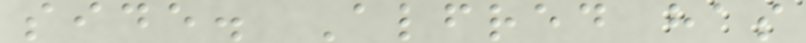side. Alfred has
